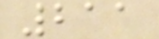211
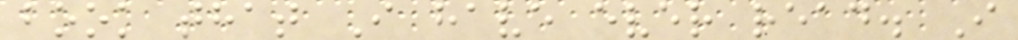book that I have ever read. I
